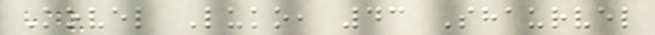Kovel Luko, 43 Shaurvel
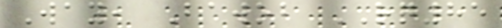Way, Bawob RQ85
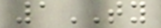1TY
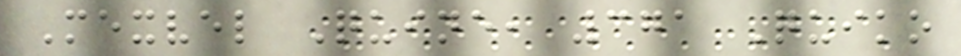Mexvel Quine, 371 Quiko
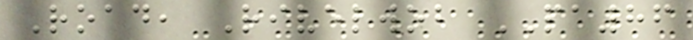Road, Rivelwob PA86
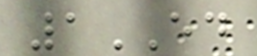1ED
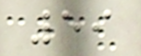59
